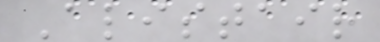Alistair
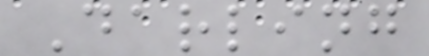Darling
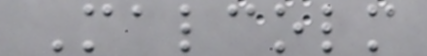Malcolm
